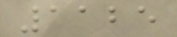1125
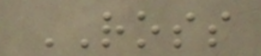ROSS
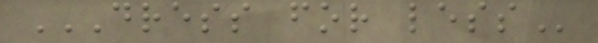DRESS FOR LESS
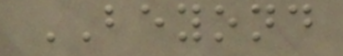BEYOND
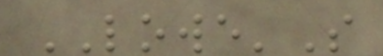LOWE'S
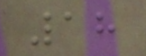18
